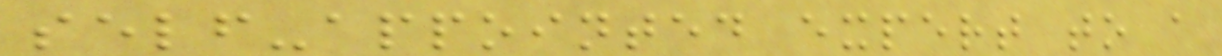self-appointed expert to a
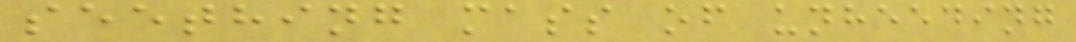seething mass of unheeding
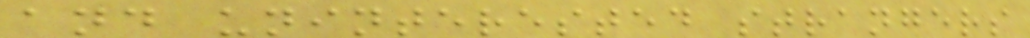and uninterested strangers
